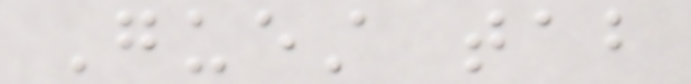Guest tab
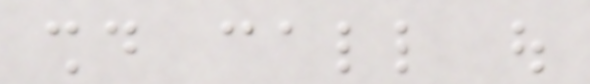should call out
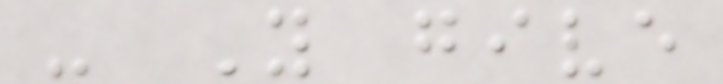- You give
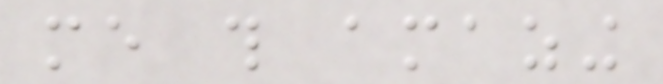me this amazing
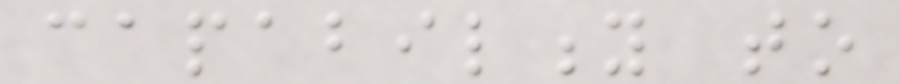capability to
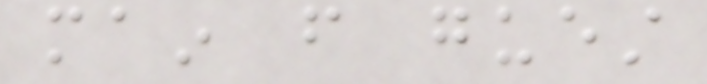main from guest
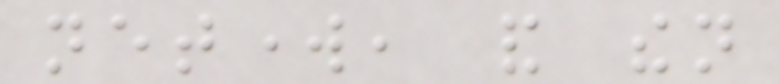network, and then
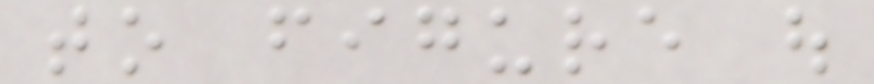to figure out
